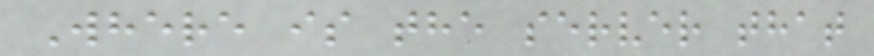Where is the server that
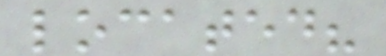located?
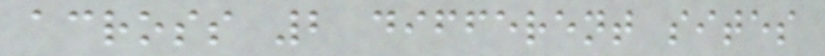across 2 different sites
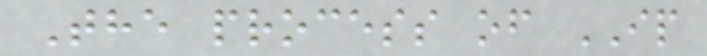The process of IP
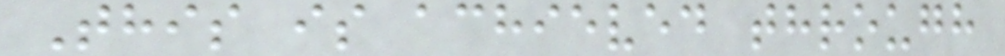This is achieved through
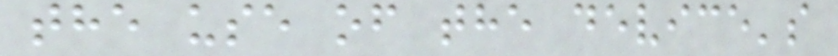the use of the device's
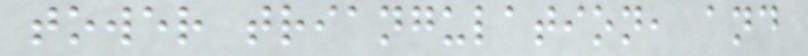tower triangulation, and
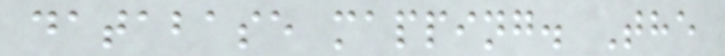database mapping. The
